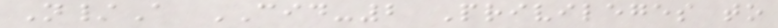N/A CID-2 Privileges to
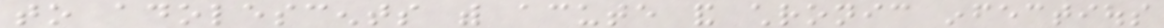to adolescents with acute and chronic infectious
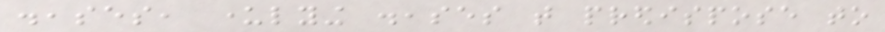diseases, underlying diseases that predispose to
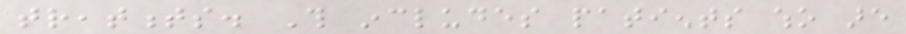treatments. This includes patients who are
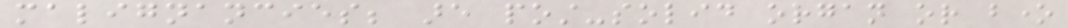malignancies; are post-solid organ or bone
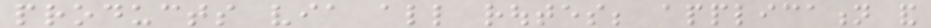products via all routes; application and
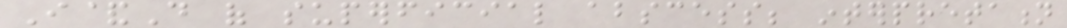I&D of superficial abscess; interpretation
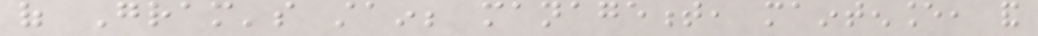of Gram's stain; management, maintenance, and
